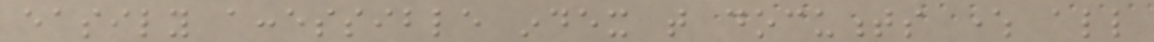easily accessible index that documents where all
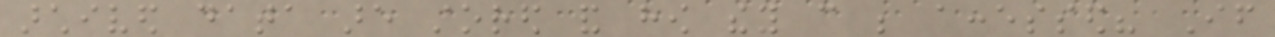archived data are stored and how they can be accessed? If
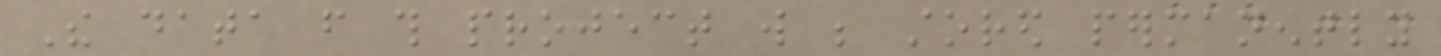The data from this project will be stored permanently
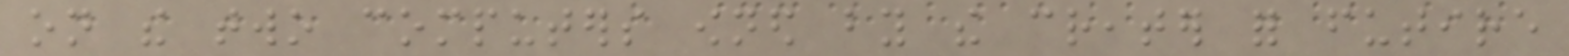on the two computers owned by the creater for futire
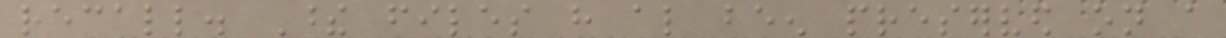recall. These files have also been preserved on a
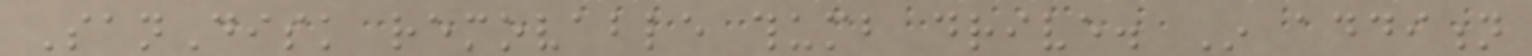SanDisk removable thumb drive. In addition
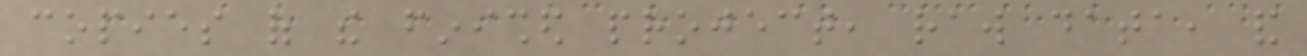copies of the finished project, raw data, and
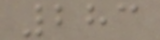283
